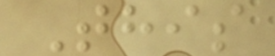This
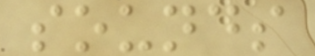sounds
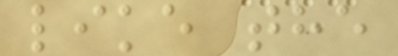like the
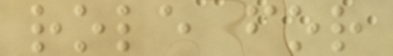role for
